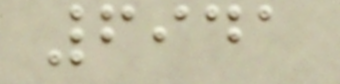6941
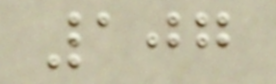107
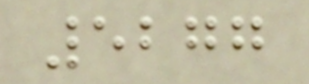5277
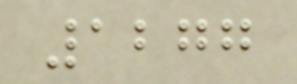1277
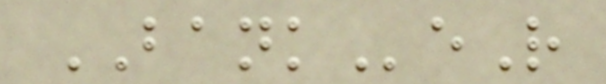BANKeR
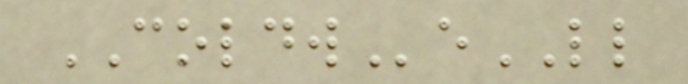COLDWeLL
